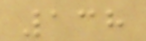138
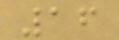16
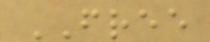FREE
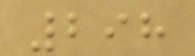298
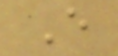E
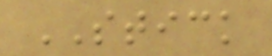STICK
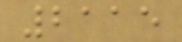2115
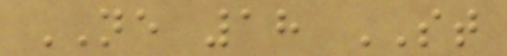NE 18 ST
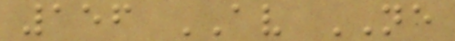156 AV NE
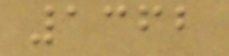1362
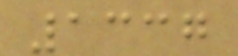1337
